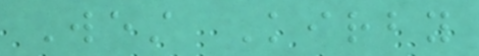West Kirby
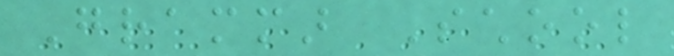Grammar School
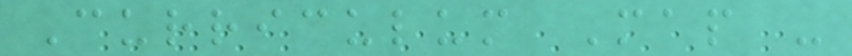Curriculum Map -
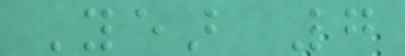Year 7
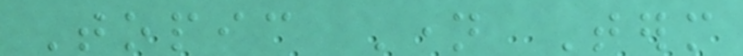Topic Name Term
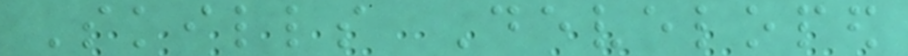Skills Developed
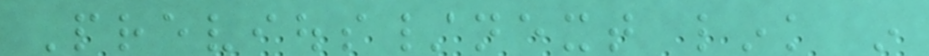Previous/next link in
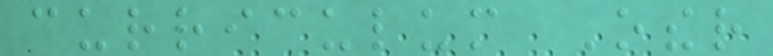curriculum Other
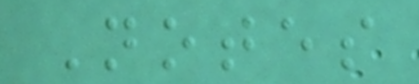Notes
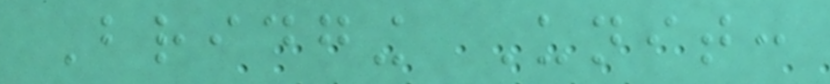Bridging Unit:
